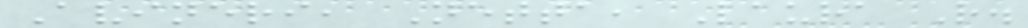Avineri, Netta, Laura R.
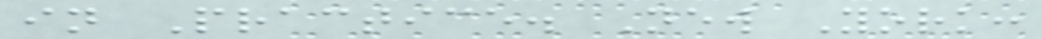in Practice. New York:
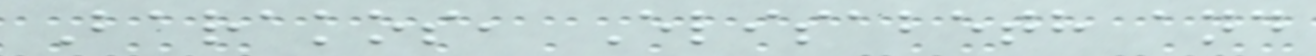Barakos, Elisabeth and
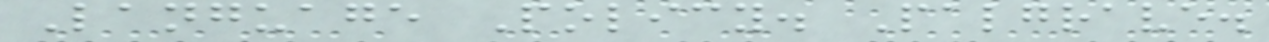Language Policy. Palgrave.
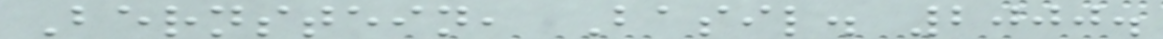Bernstein, Basil. 2000.
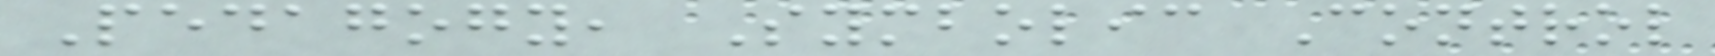Pedagogy, Symbolic Control
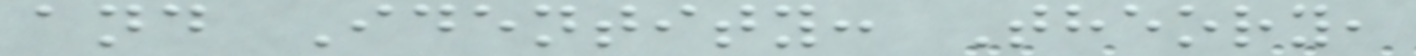and Identity: Theory,
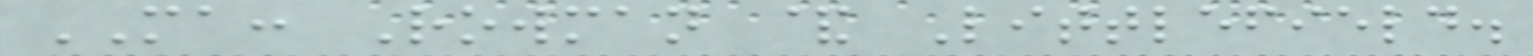MA: Rowman & Littlefield.
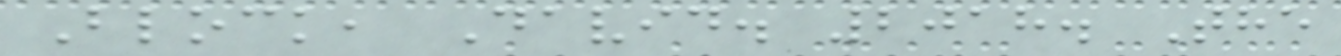Block, David. 2018. The
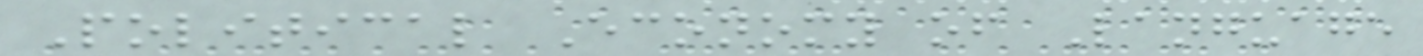Political Economy of Language
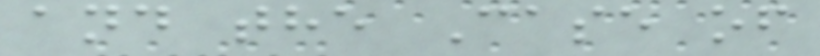and the Case of
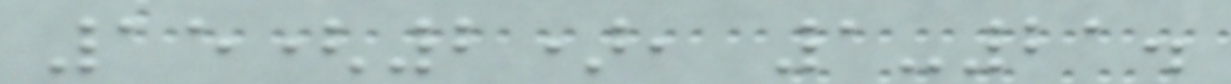15(2), 1-21.
